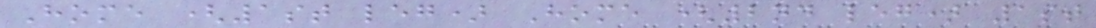Home (1st leg) Home (2nd leg) 1st
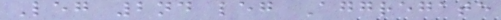Leg 2nd leg Aggregate
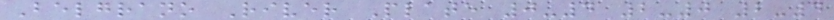Belgrano River Plate 0-4 2-0 2-4
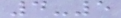4-5
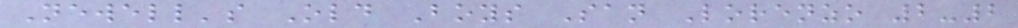Newell's Old Boys San Lorenzo 2-2
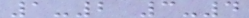1-2 3-4
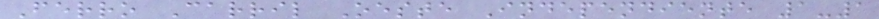Ferro Carril Oeste Independiente 1-1
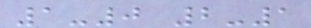1-0 2-1
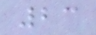23
